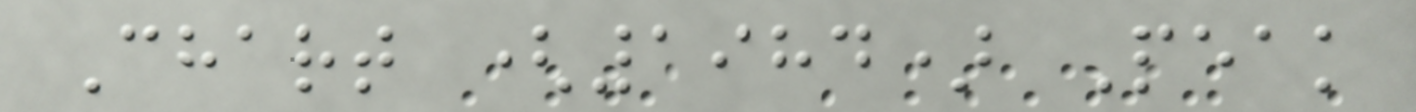Chart (1984) Peak
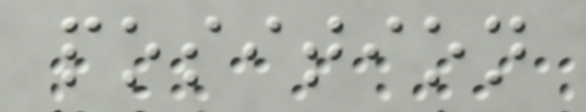position
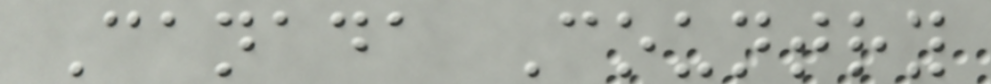Canada Country
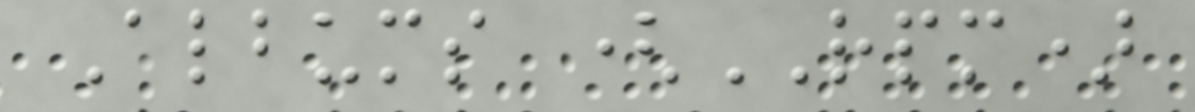Albums (RPM)
